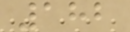182
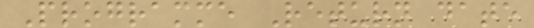Programme Return date
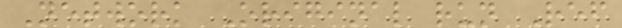Network Original run Ref
